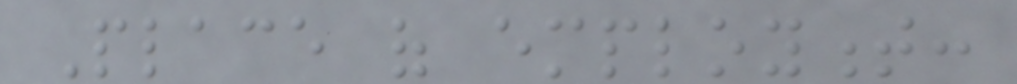Place of employment:
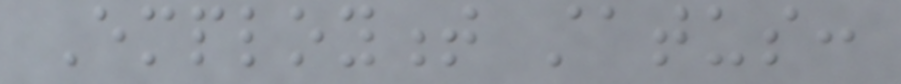Employment status:
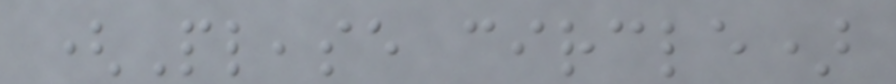(Please circle)
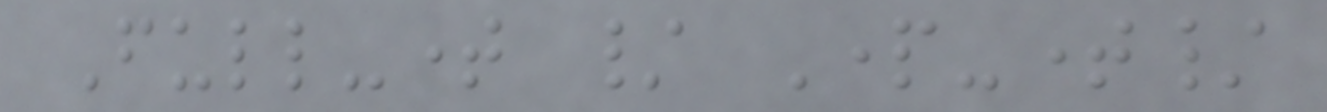Full-time / Part-time/
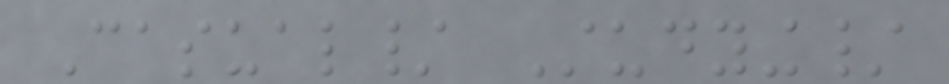Casual/ Studying/
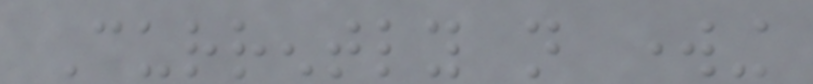Currently not working
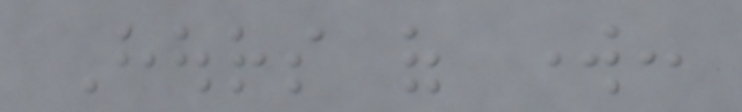Hours of work:
